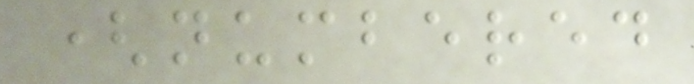(numbered
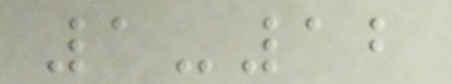1-12
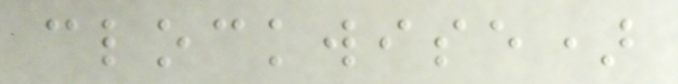clockwise)
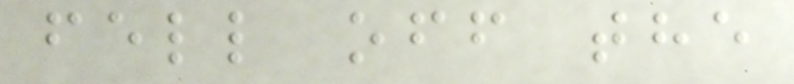fell off the
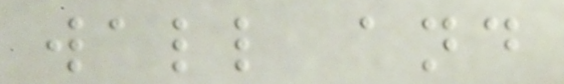wall and
